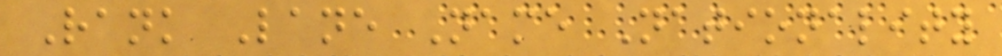Rank Lane Name Nationality
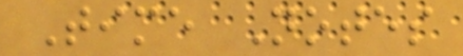Time Notes
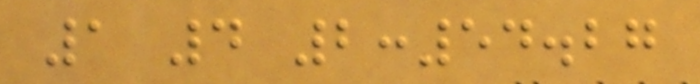1 4 2:54.27
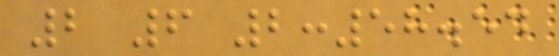2 6 2:58.54
